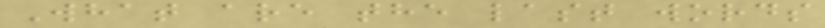What are the last words
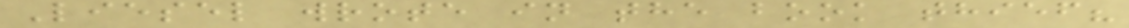Liesel wrote in the book thief?
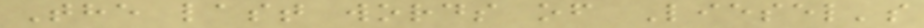The last words of Liesel's
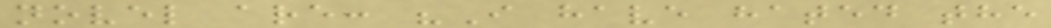novel are: "I have hated the
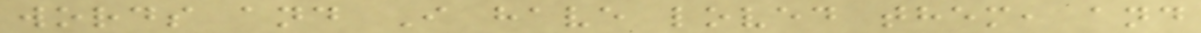words and I have loved them, and
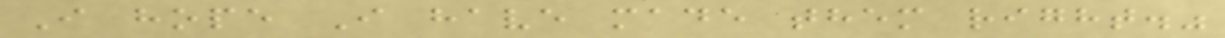I hope I have made them right."
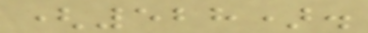(528).
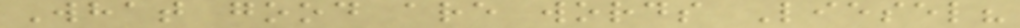What good are words Liesel?
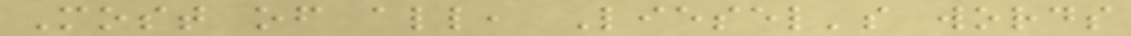Most of all, Liesel's words
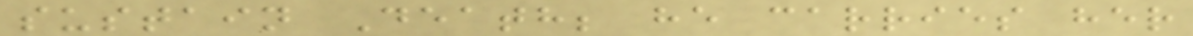sustain Death; he carries her
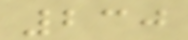230
